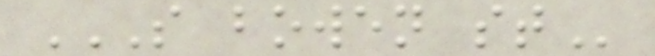S BOWEN ST
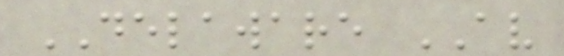DELAWARE AV
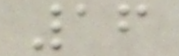16
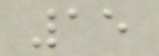15
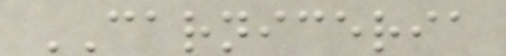CARNICERIA
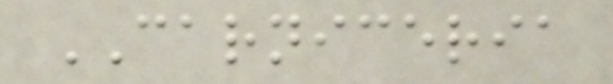CARNICERIA
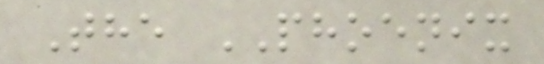The PHOENIX
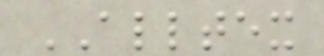ALLTEX
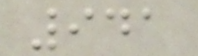941
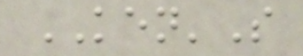KEN'S
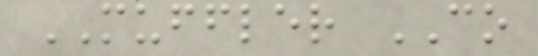MUFFLER CO
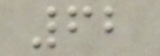62
